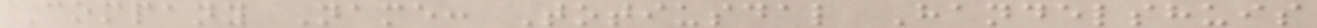Company Name: Totiusdal Handelshuis
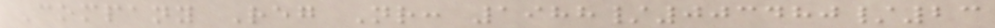Company Reg Nr: 1988/003480/23
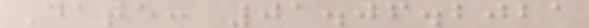Date: 01.06.2021
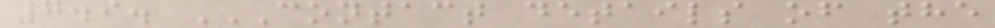7.9. CONTACT DETAILS OF THE
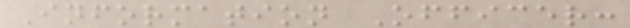Information Officer:
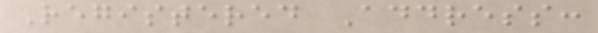Registered Address:
